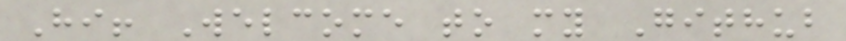Hi! Welcome to my Github
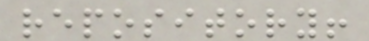repository!
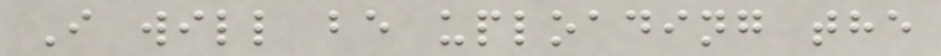I will be uploading the
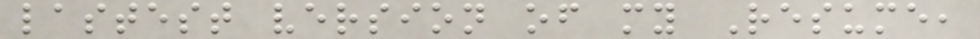lastest version of my Resume,
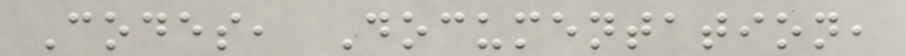Codes, Documentation,
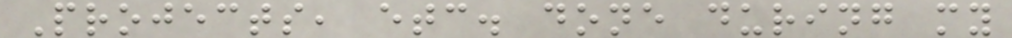Projects, etc. done during my
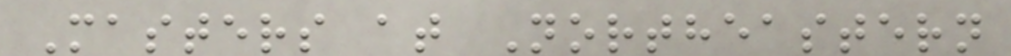Masters at Northeastern
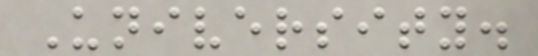University.
